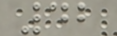42
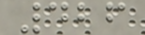426
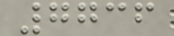7736
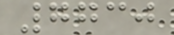7730
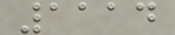1114
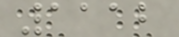1112
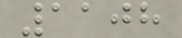1108
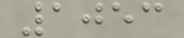1053
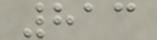813
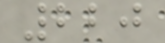220
